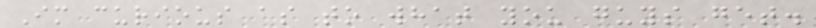Im curious as to what you guys get.
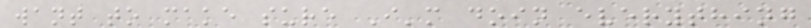want to make sure I'm doin everything
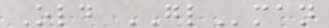Old GLman
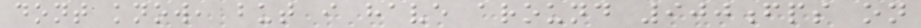dont know, but i have around 900fps on
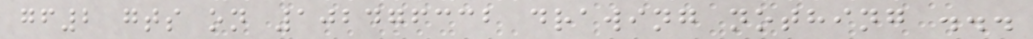gf2 gts on 102476332 drawing nothing ...
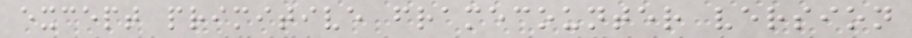except primitive framecounter version
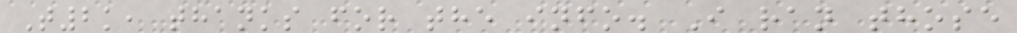T2k, thanks for the info. I ran those
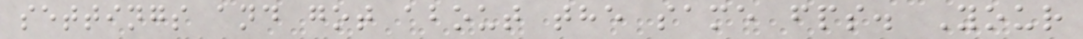settings and got about the same fps. Your
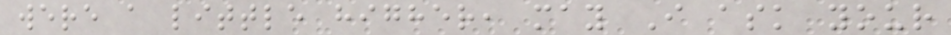were a little higher, may I ask your
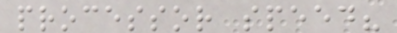processor speed?
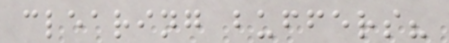clearing buffers?
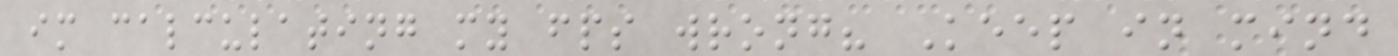im calculating my fps wrong? Keep in mind
